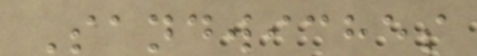Sandwiches
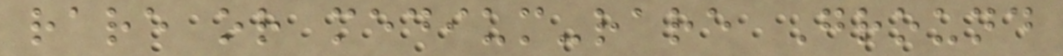rare or medium-rare Ground
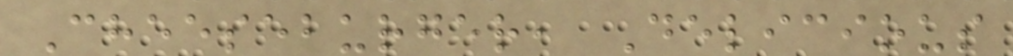Cheeseburger, Delicious
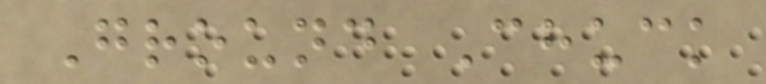Ground Chuck
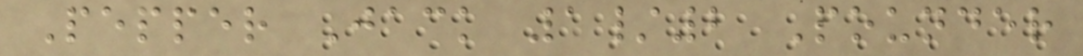Pepper Jack 1/2 Pounder
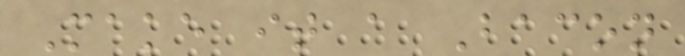Make it a Bacon
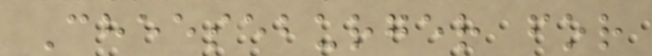Cheeseburger for
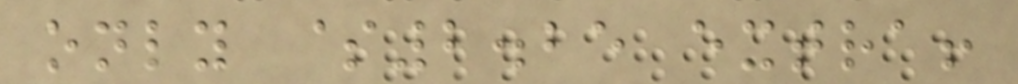only $2.25 extra!
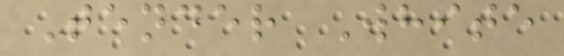Tender White
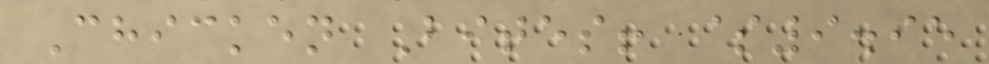Chicken Bites! $9.95
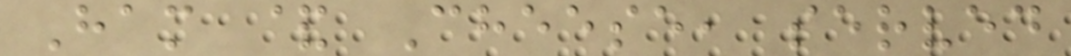Ham & Cheese, served
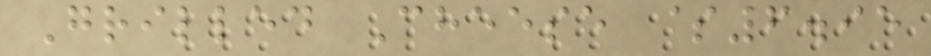Grilled Cheese $6.95
